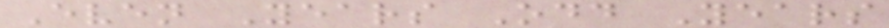Even Years Odd Years
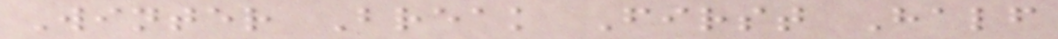Winter Break First Half
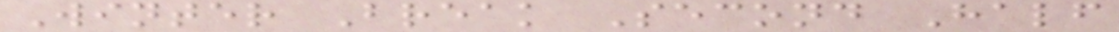Winter Break Second Half
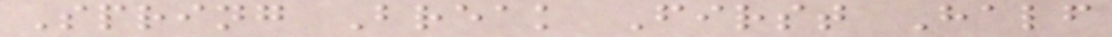Spring Break First Half
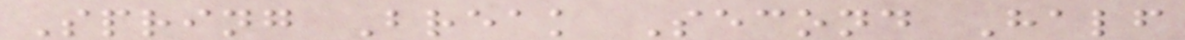Spring Break Second Half
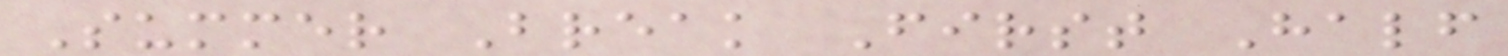Summer Break First Half
